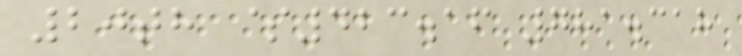20th $423.16 781.318
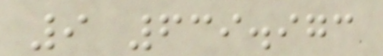9 639.973
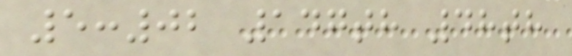5:02 147th 48th
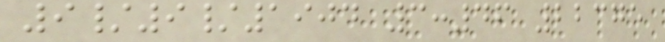9/9/1904 3:46 22375
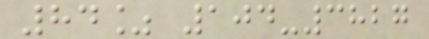84% 104-3827
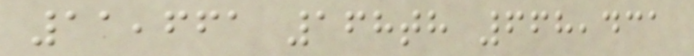11,661 168th 668,431
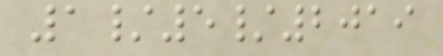1/5/2019
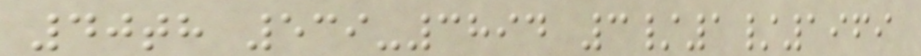40th 539-3894 3/1/1969
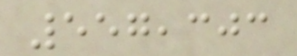557,303
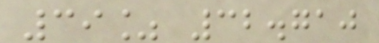39% 32.710
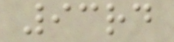93rd
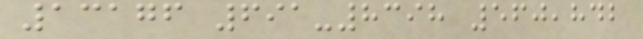13176 691-8398 560,842
